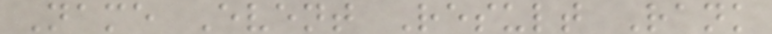Name Event Result Rank
